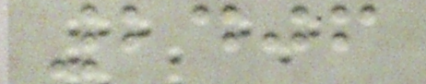2406
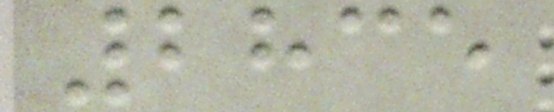2835
